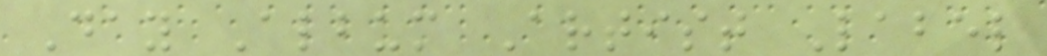Day Album Artist Label
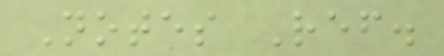Notes Ref.
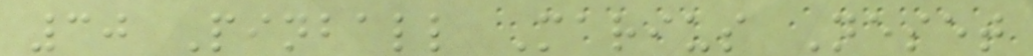30 Pinball Marius Neset
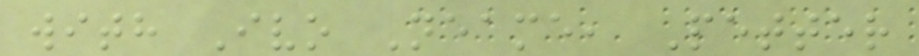with Ivo Neame, Petter
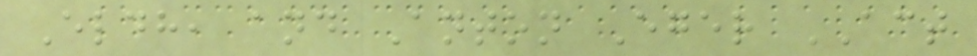Eldh, and Anton Eger ACT
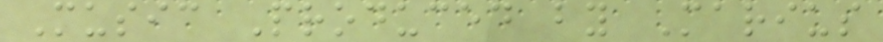Music Produced by Marius
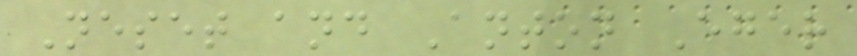Neset and Anton Eger
